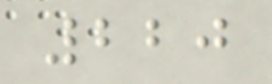220
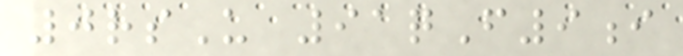0rsU 91qF9i
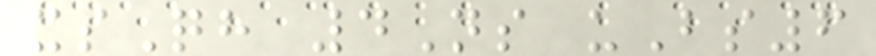xsQh 4Ns uBs6
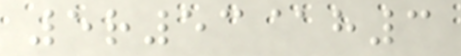5r53@h3
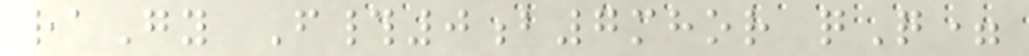raGy F#0b7mhor qQ=
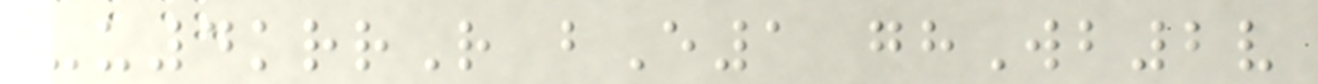-u4krrR bE1 ghWb2v
